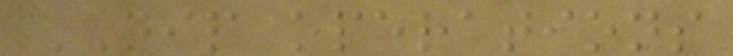NIP operations
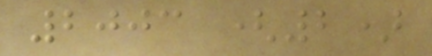2003 (2)
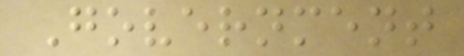Government
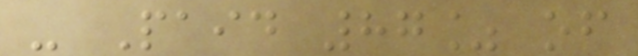- Paid 87% of
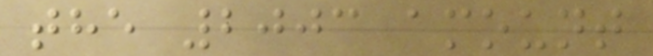the 2003 amount
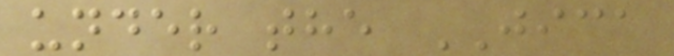under the JICA
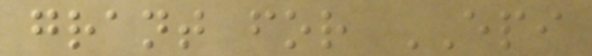grant for EPI
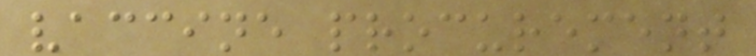vaccine procurement
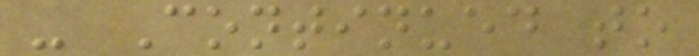- Continued to
